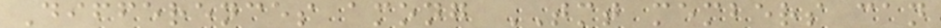Differences among TMT members can
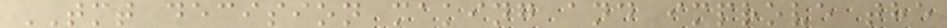TMT decision making and improve the
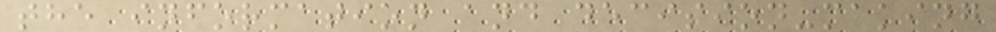the information and decision-making
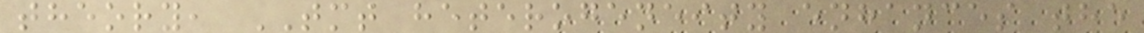theory, TMT heterogeneity enhances the
